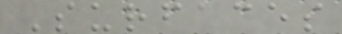Surfaces
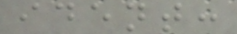ident:
